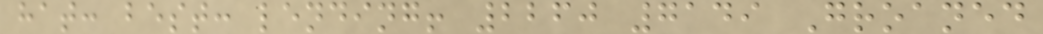hat: best: lending! 2260 7149 Groaned
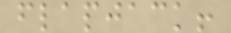flapjack!
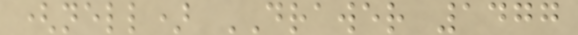(nell) DRAWER 1477
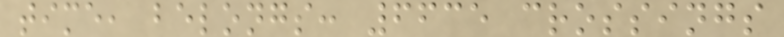time, belongs: 6635 crossings
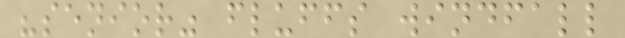"senior" fluffs windfall
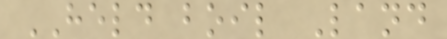HELD boil Land
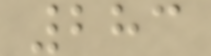283
